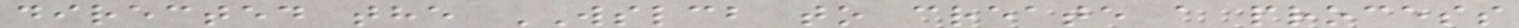directed the WSLCB to create a process
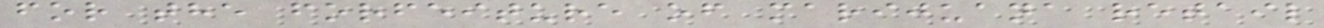for the forfeiture of marijuana retail
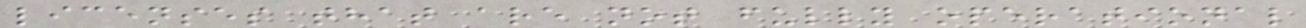licenses that are not fully operational
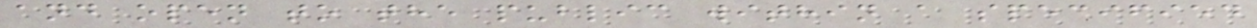and open to the public within a specified
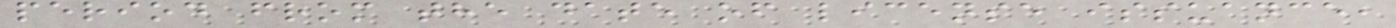period from the date of license issuance,
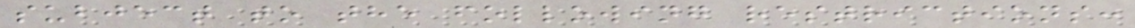subject to the following restrictions:
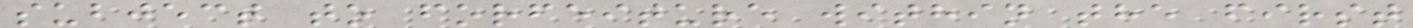subject to forfeiture within the first
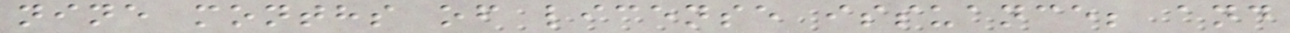nine months of license issuance; and
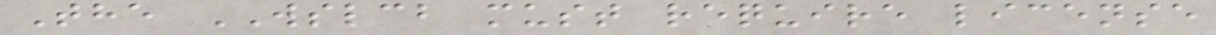The WSLCB must require license
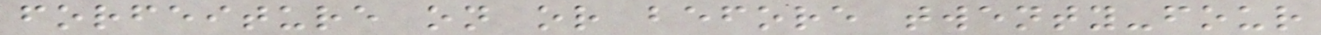forfeiture on or before twenty-four
